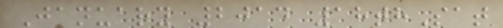January 2014 18thSat
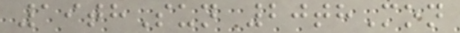19thSun 20thMon
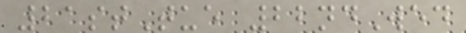21stTue 22ndWed
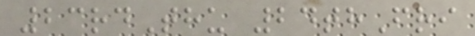23rdThu 24thFri
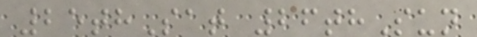25thSat 26thSun
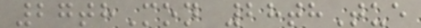27thMon 28thTue
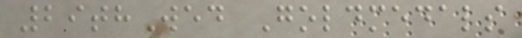29thWed Goldmedals
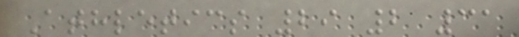Athletics 29 2 31
